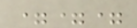===
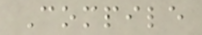Compile
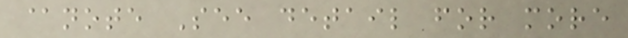@note See detail for more
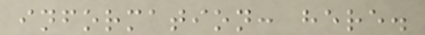information: here.
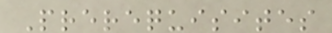Prerequisites
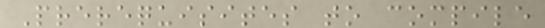Prerequisites to compile
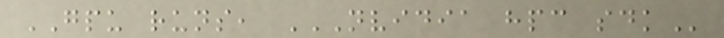GPU runs, NVIDIA HPC SDK
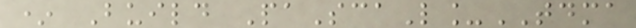* Build PaScaL_TDMA
